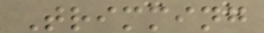Trimming
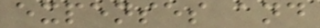expenses and
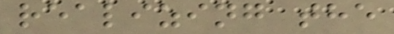realizing the
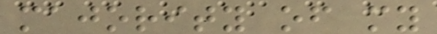majority of my
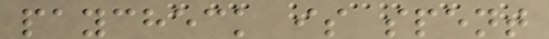paycheck is spent
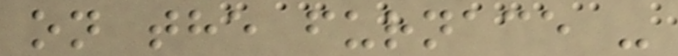on the furnace -
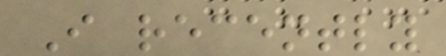I recently
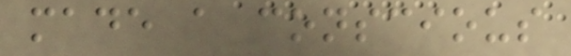made a conscious
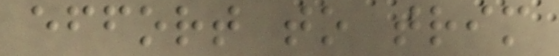effort to trim
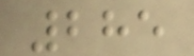285
